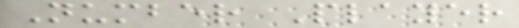Number Player
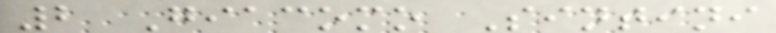2 Giacomo Sintini
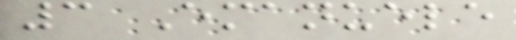3 Emanuele
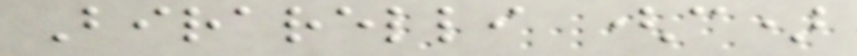Birarelli (c)
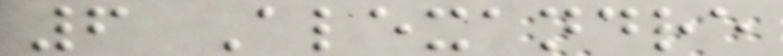6 Alexandre
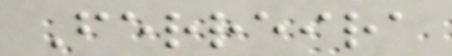Ferreira
